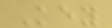Key
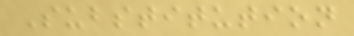Substitution
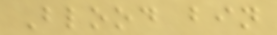Blood bin
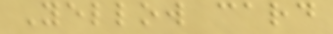Yellow card
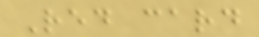Red card
